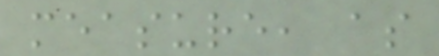measure, as
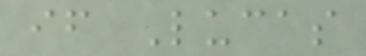if Lucas
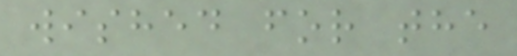wished for the
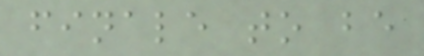finale to be
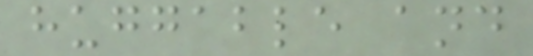huggable and
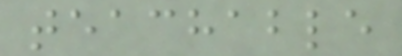teachable
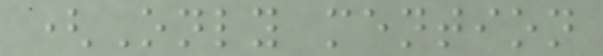(Only mention
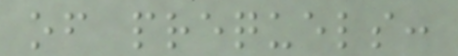of prequels:
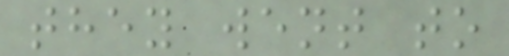they went to
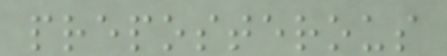preposterous
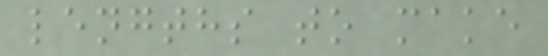lengths to make
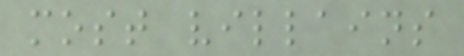most villains
